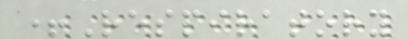+Respiratory
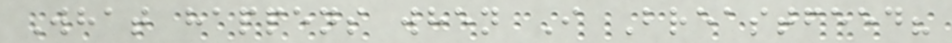What happens when I Breastfeed?
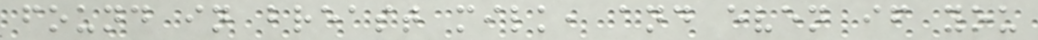found in breast milk, and even if you
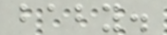baby.
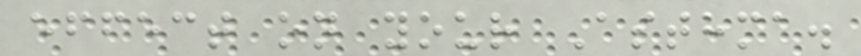effect on your Asthma.
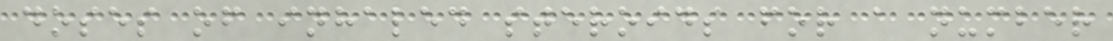doses of inhaled steroids for a number
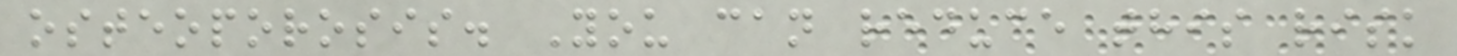osteoporosis. You can reduce this risk
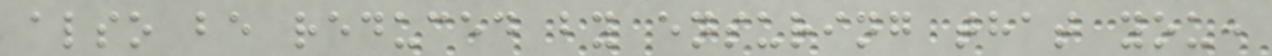also be reduced by ensuring that you:
